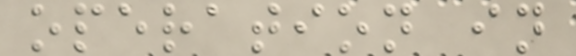operation in
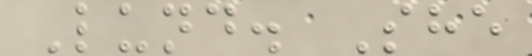Lund. She
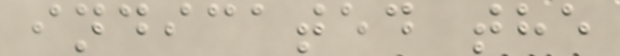indicated the
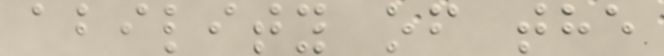ability of the
